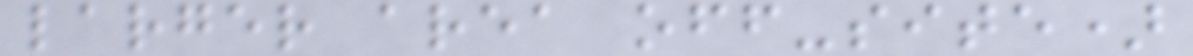larger area off-site)
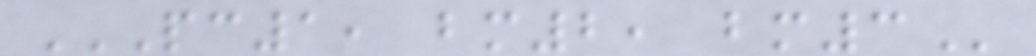PC1, BM2, BM3
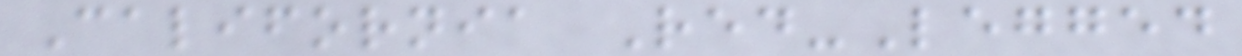California Red-Legged
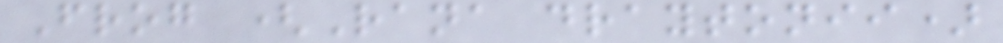Frog (Rana draytonii)
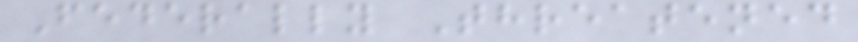Federally Threatened
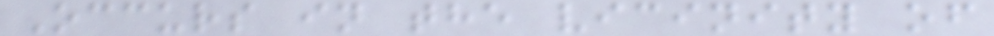Occurs in the vicinity of
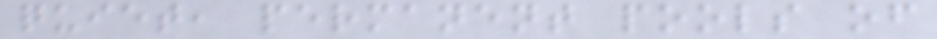quiet, permanent pools of
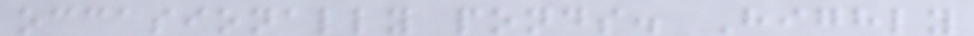occasionally ponds. Highly
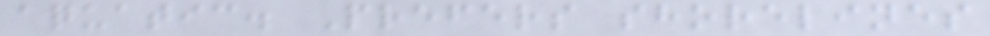aquatic. Prefers shorelines
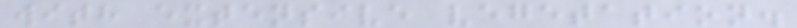with extensive vegetation.
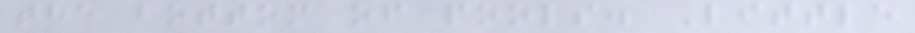the bottom of pools. Little
